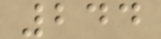244
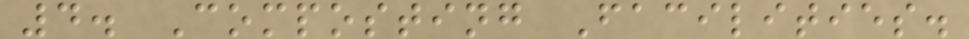4. Composting Facilities.
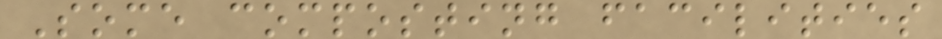Some composting facilities
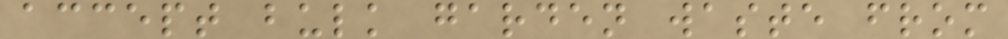accept bulk garden waste from
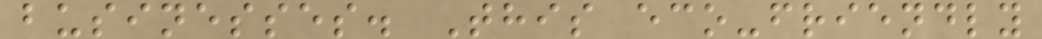businesses. This eco-friendly
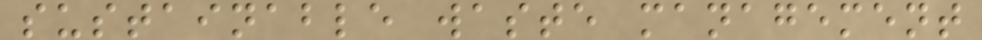sustainable waste management
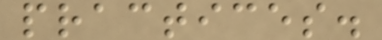practices.
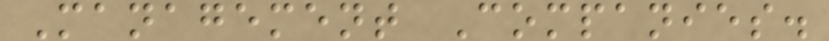Management Companies.
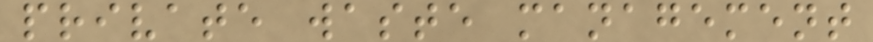private waste management
